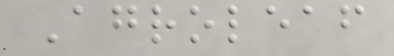Agroleaf
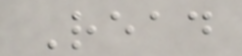Read
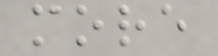more
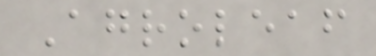Agroleaf
